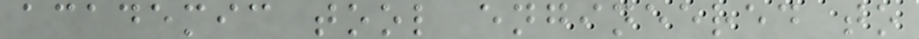academic tool engineered to
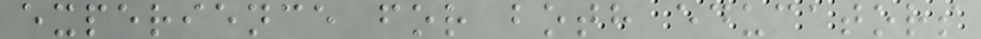experience for both educators
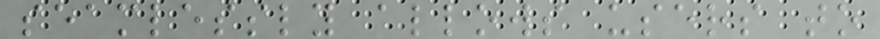seamlessly allows users to
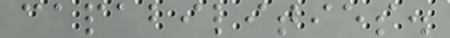capabilities.
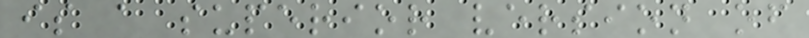is a superior version of
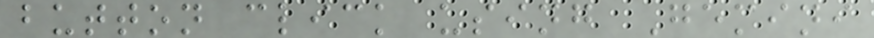button click using Gemini
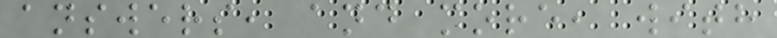answers, and more, with
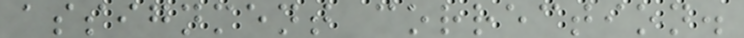assignment correction.
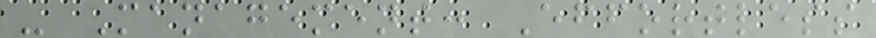- Management: Effortless
